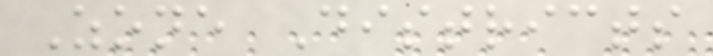Zone Districts
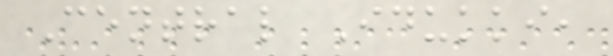Central Idukki,
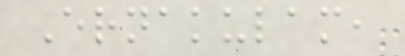Ernakulam,
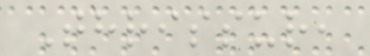Thrissur,
